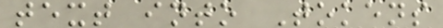text into Tokens
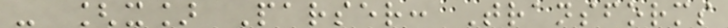- [x] Parser: Transforms
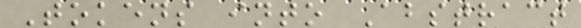Tokens into Abstract
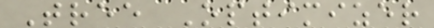Tree Optimizer
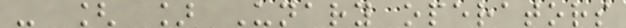- [ ] Unary operators
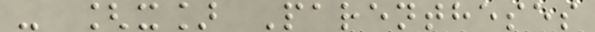- [x] Parentheses
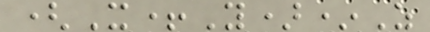(X+Y)*Z
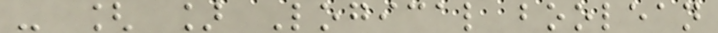- [ ] Logical boolean
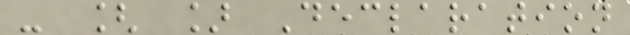- [ ] Declaration
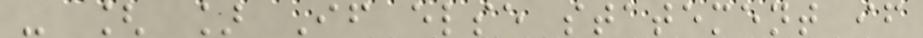- [ ] If else statement if
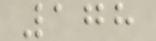178
